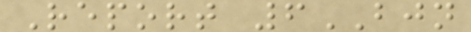Report 6BJN
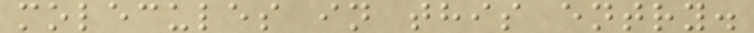molecules in this entry.
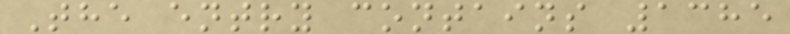The entry contains 1385
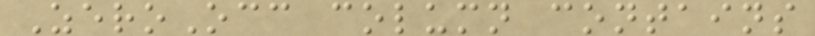ZeroOcc column contains
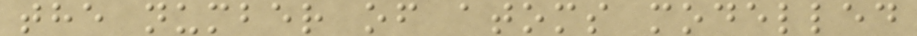the number of atoms modelled
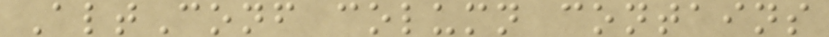AltConf column contains
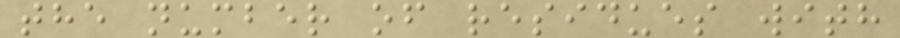the number of residues with
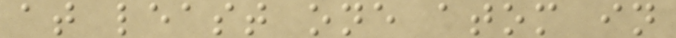at least one atom in
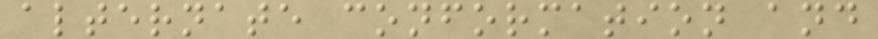alternate conformation and
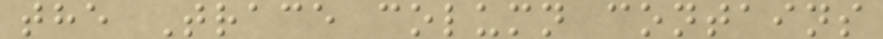the Trace column contains
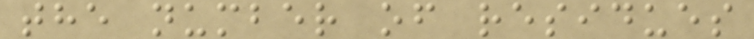the number of residues
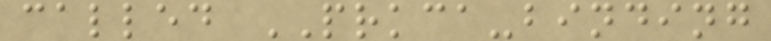called PRKCA-binding
